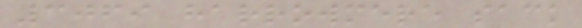3069 harrowmere sack
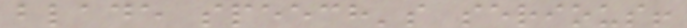blade speech's serious!
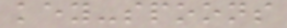key-spoons
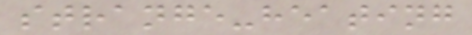strange-heating
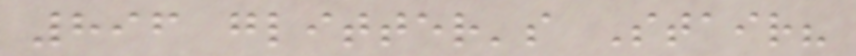896 glitter's Stair?
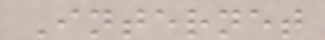Internet
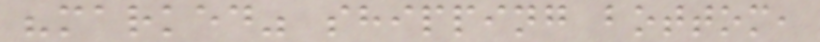"marked" shipping bottom,
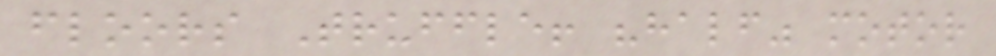floors Truffle! "half" motor
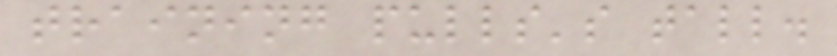training pulls's tall.
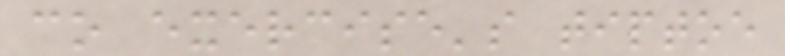co exercise's tiptoe
